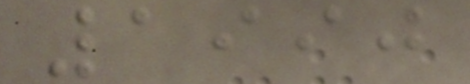1990
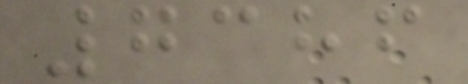7386
